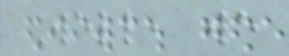Well, we
